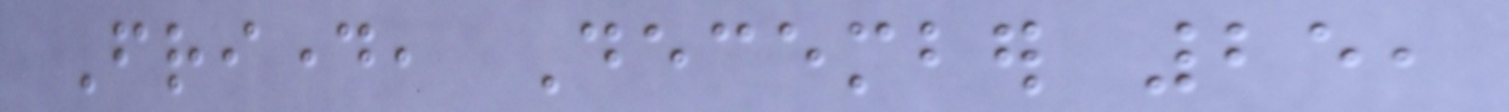Friday, December 25,
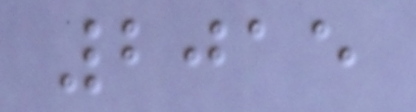2015
